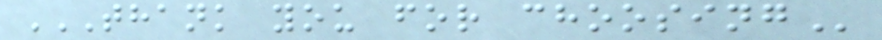THANK YOU FOR CHOOSING
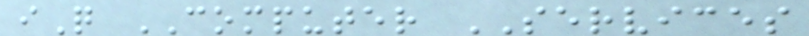iQ COMPUTER SERVICES
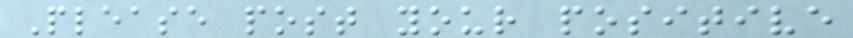Please post your positive
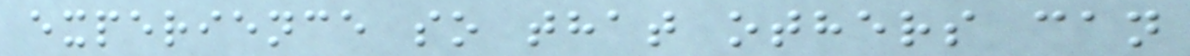experience so that others can
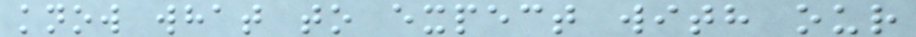know what to expect with our
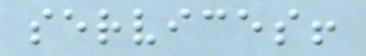services!
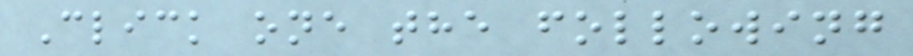Click one the following
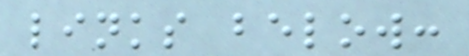links below:
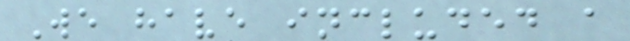We have included a
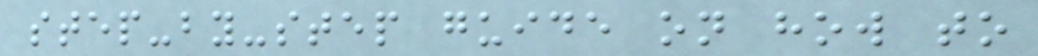step-by-step guide on how to
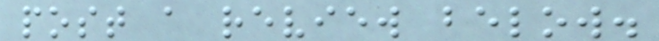post a review below.
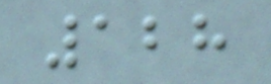128
